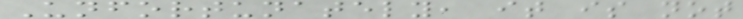Unfortunately, it is not
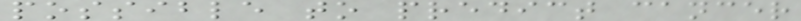possible to predict cancer
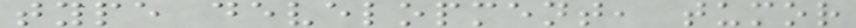type development, tumor
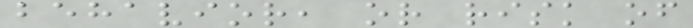behavior, or risk of
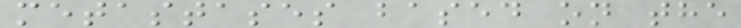metastases based on the
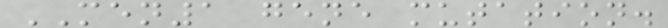MEN1 gene mutation.
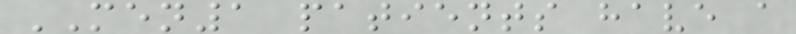MEN1 patients have a
